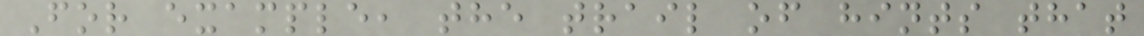For example, the trail of hints that
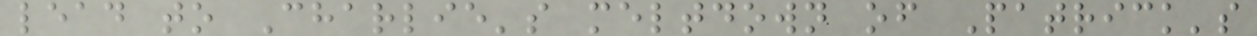lead to Charlie's meltdown of Patrick's
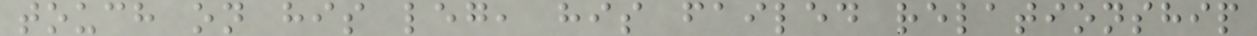touch on his leg, his failed relationship
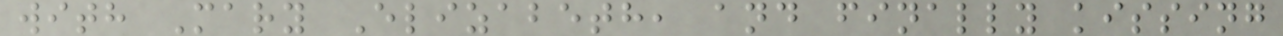with Mary Elizabeth, and finally kissing
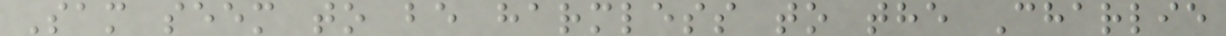Sam seem to be harmless to the Charlie
